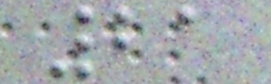21
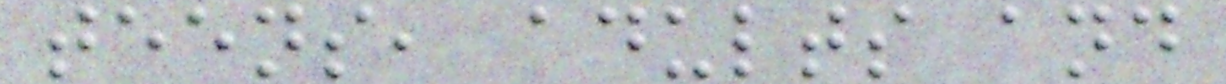teens, adults and
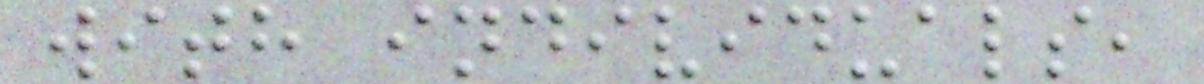with individuals,
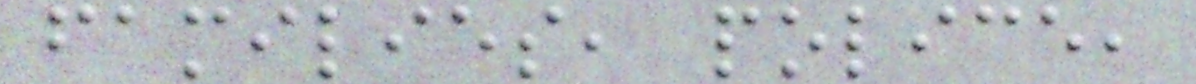families, police,
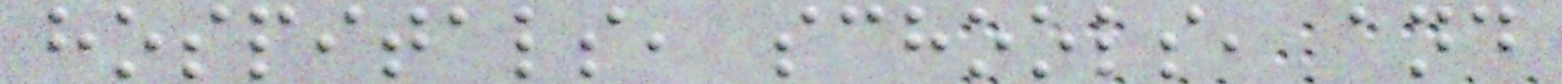hospitals, schools, and
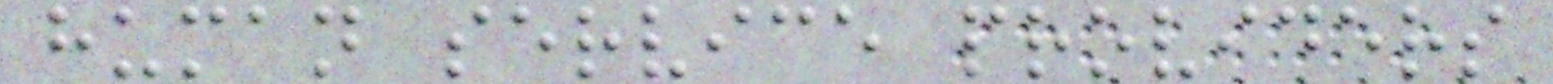human service providers
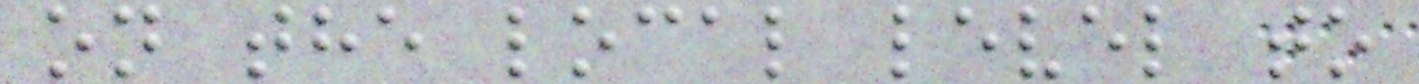on the local level to
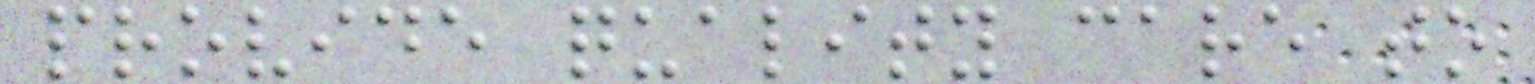provide quality care to
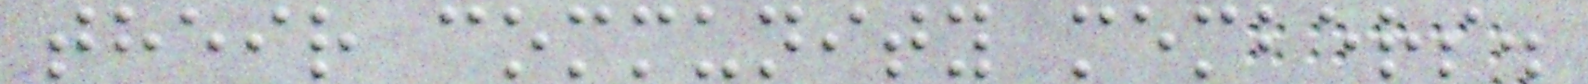their community members.
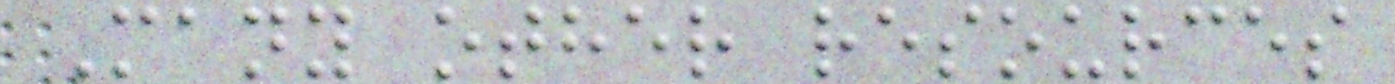Many other resources
